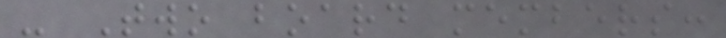- Two board members:
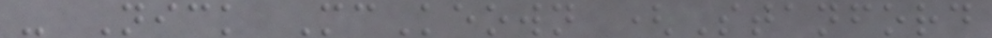- Nick McKeown (Stanford
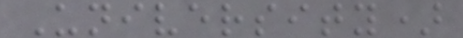University)
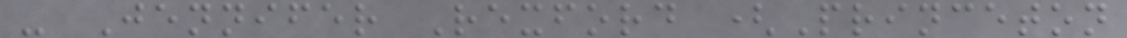- Jennifer Rexford (Princeton
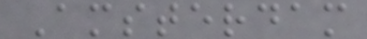Amsterdam
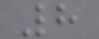8
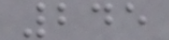245
